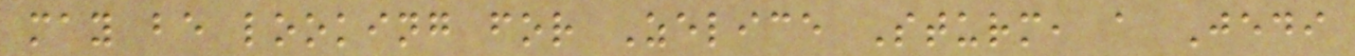may be looking for Zelice Sturm, a Jedi
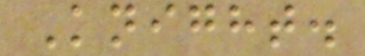Knight.
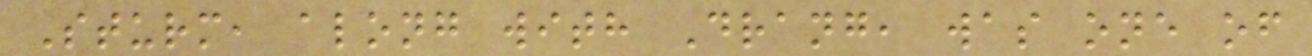Sturm, along with Drang, was one of
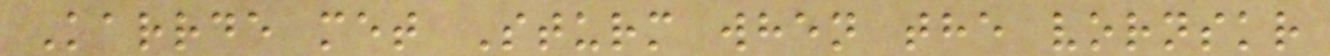Karrde met Sturm when the vornskr
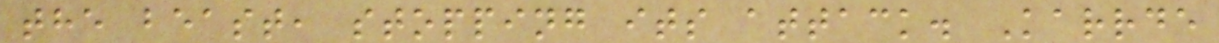the beast, stopping its attack. Karrde
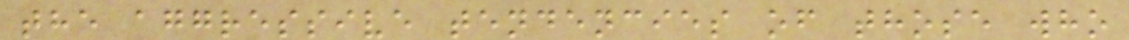the aggressive tendencies of those who
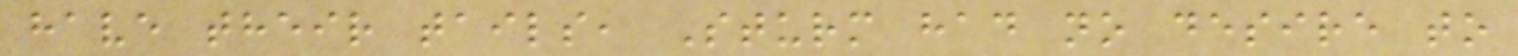have their tails, Sturm had no desire to
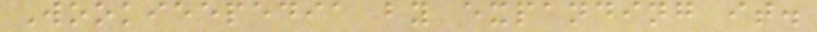Wookieepedia by expanding it.
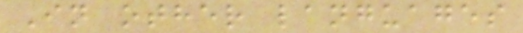In other languages
